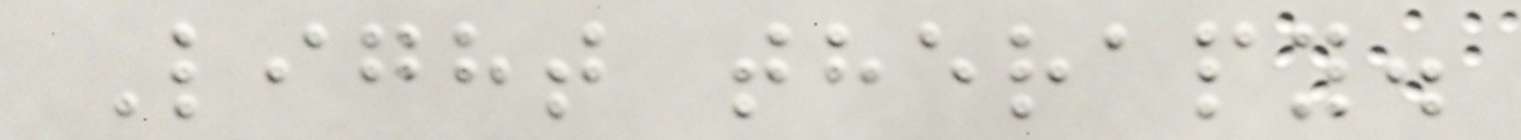Light therapy.
